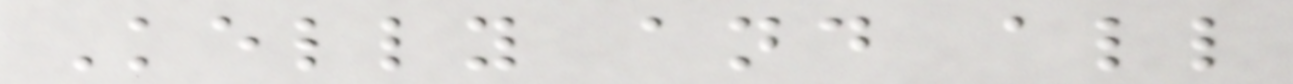Kelly and all
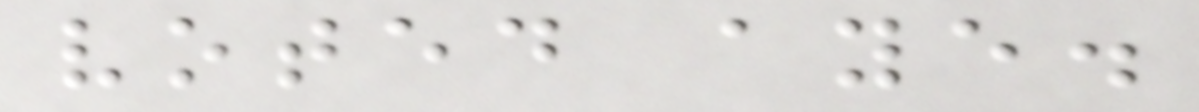voted aye.
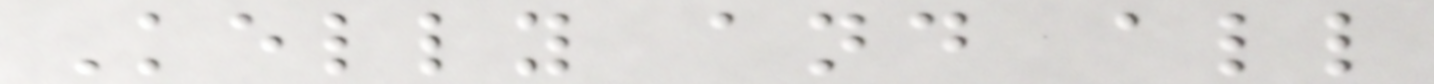Kelly and all
